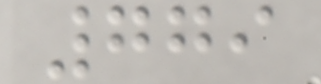779
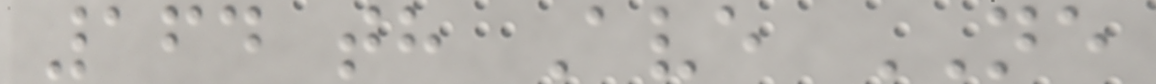164 th Ave NE
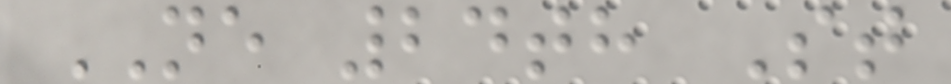NE 24th St
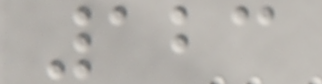123
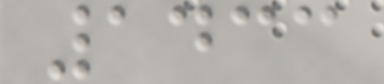1433
